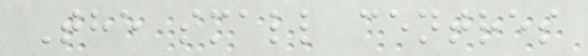The small centres
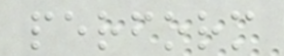perform
